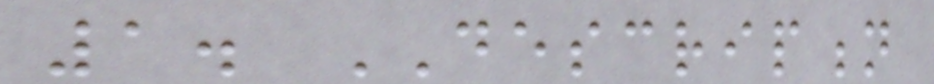1. DESCRIPTION
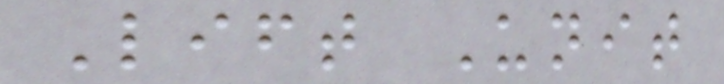Lift Unit
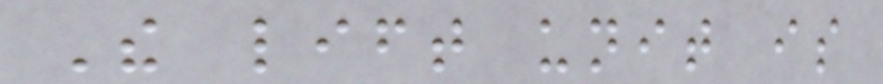The lift unit is
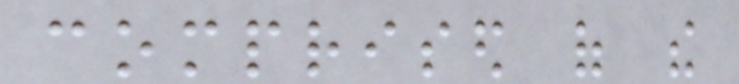comprised of the
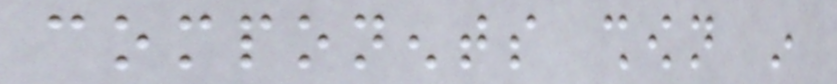components shown in
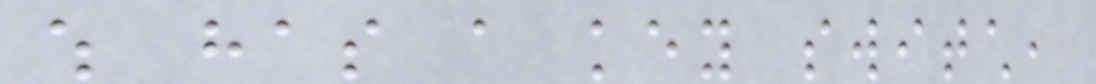which has a key switch,
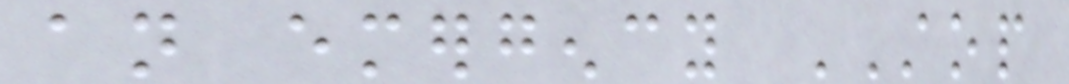an emergency STOP
